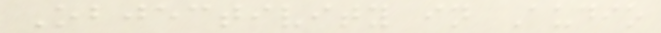Objectivity in Audio
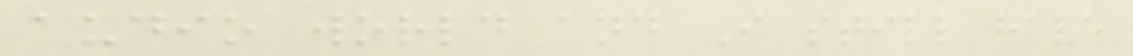audio world and I still have
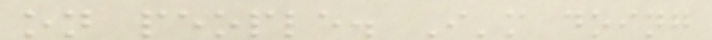on people. I'm doing
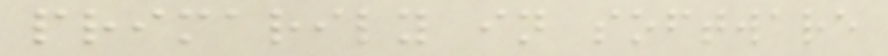primarily in software
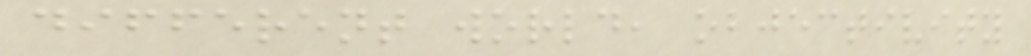different world, objectivity
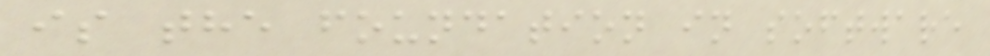is the foundation in software
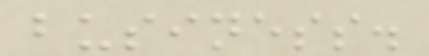business.
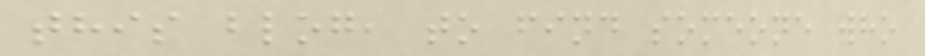this blog, to find someone who
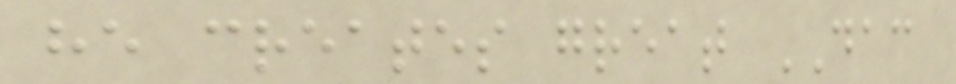he creates great DAC
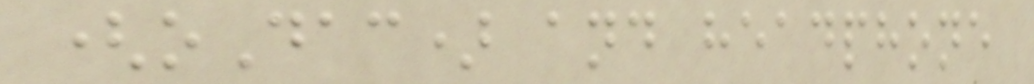(oDac) and headphone
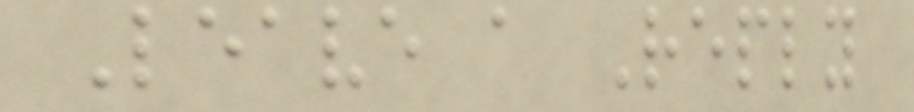Leave a Reply
